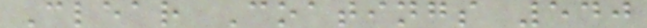Clear Coatings 540
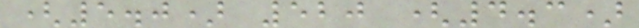(5.0) 520 (4.3)
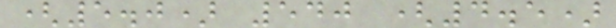(5.0) 540 (4.5)
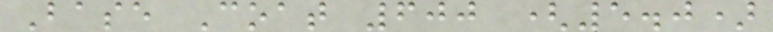Base Coat 600 (5.0)
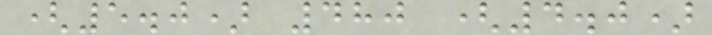(5.0) 480 (4.0)
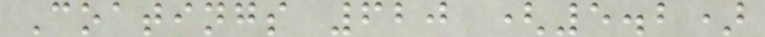Coatings 620 (5.2)
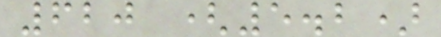620 (5.2)
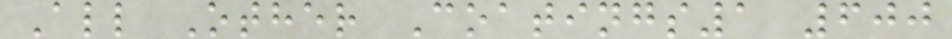All Other Coatings1 600
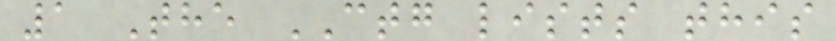1 The CTG lists this
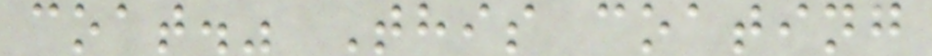coat." This coating
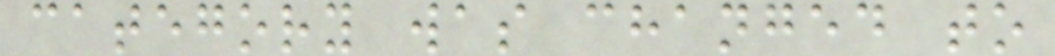category was changed to
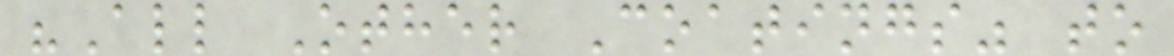"All Other Coatings" to
